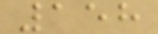158
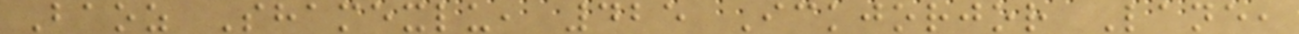Baoz Shamexlu, 425 Ickjorjor Lane,
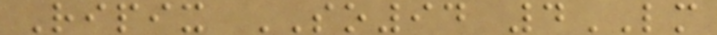Ripix SO94 4LM
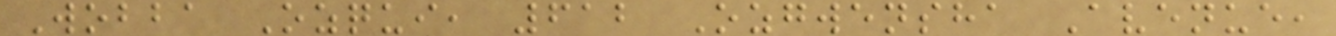Wobba Ozqui, 612 Ozgwensha Avenue,
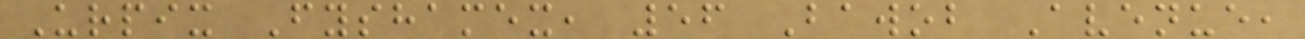Urpix Fyshamex, 56 Bawob Avenue,
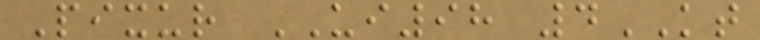Pixur UI98 4KT
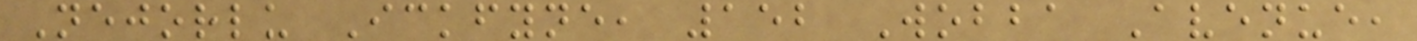Nejorlu Ickfyne, 152 Wobba Avenue,
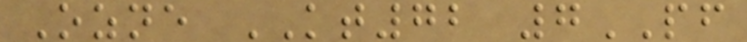Ozne KT72 7PF
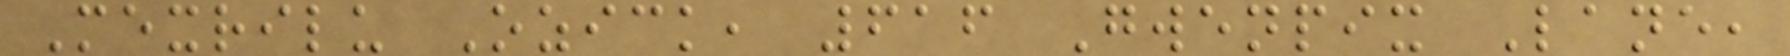Mexrilu Ozick, 616 Gwenpix Lane,
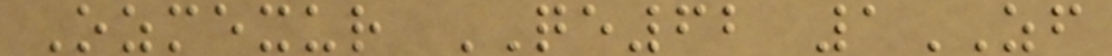Ozmexur QE62 1ZF
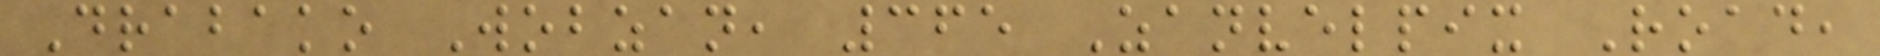Drabako Wobzan, 365 Zanvelpix Road,
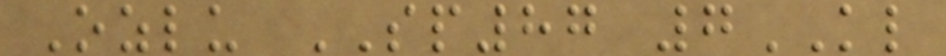Ozlu SP87 7KL
